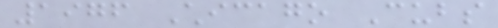1976 Chicago Cubs
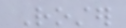Roster
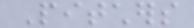Pitchers
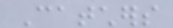Catchers
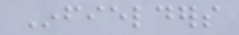Infielders
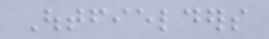Outfielders
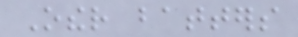Other batters
